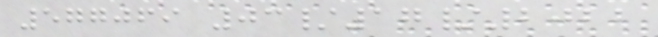577069 03/17/2022
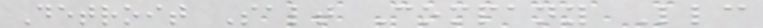Detroit Salt Company Llc
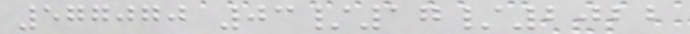577070 03/17/2022
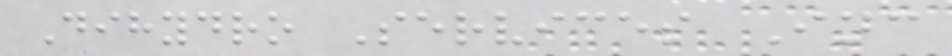Dihydro Services Inc
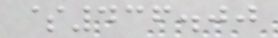$436.00
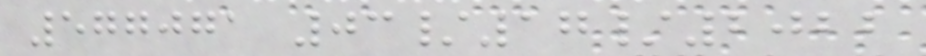577071 03/17/2022
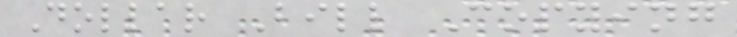Dollar Bill Copying
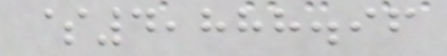$4,888.96
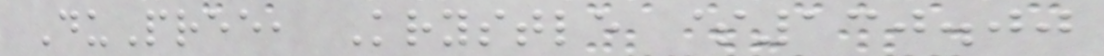DuPree, Krystle $130.00
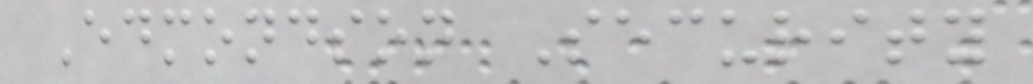Edmondson Security
